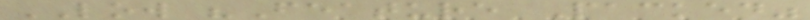LOW "Feature Packed"
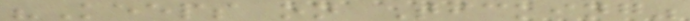"Keeps on Ticking"
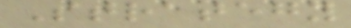Strategy
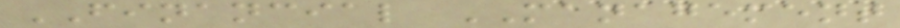FINANCIAL MANAGEMENT
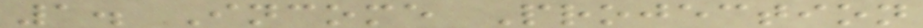1. Income Projection
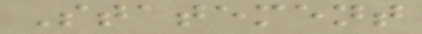Statement
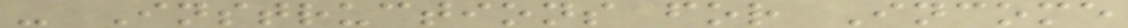- Instructions for Income
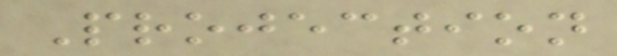Projection
